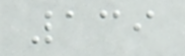139
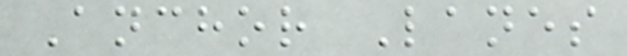Anchor Lanes
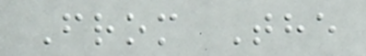From The
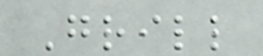Grill
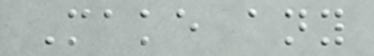Make any
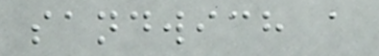sandwich a
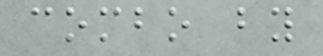combo by
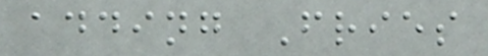adding Fries
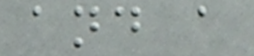and a
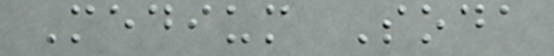Medium Soda
